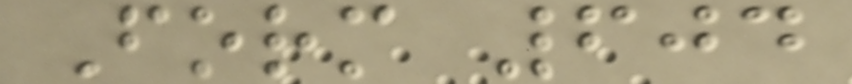Form 604
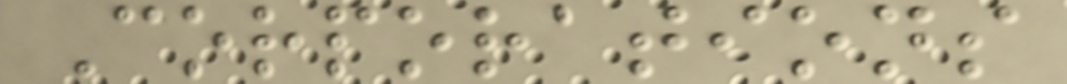Corporations
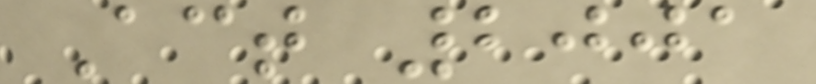Act 2001
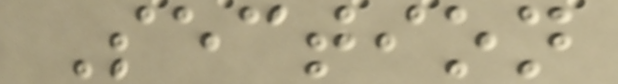Section
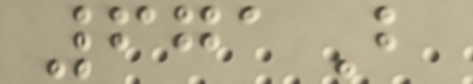671B
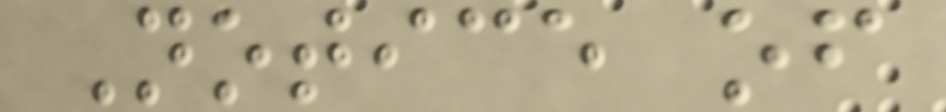Notice of
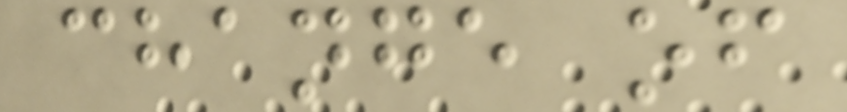change of
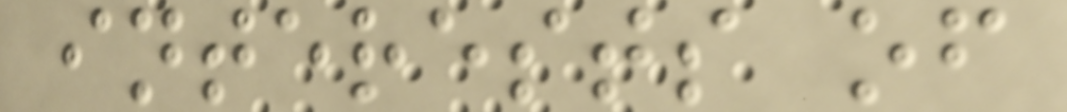interests of
